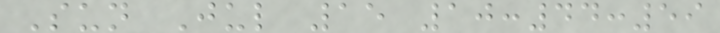Sun Jul 15 10:44:59
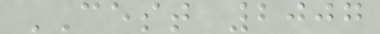CEST 2007
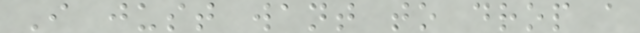I just want to drop a
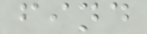find
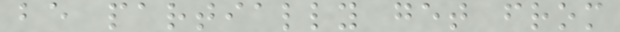be partially get from
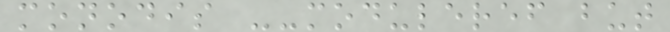monodis --moduleref but
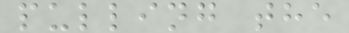pulling the
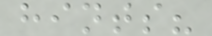hints?
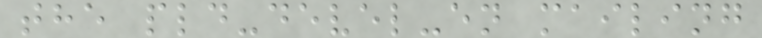the pld-devel-en mailing
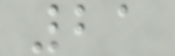21
